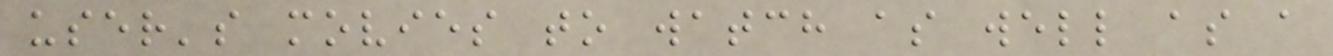user's movies to watch as well as a
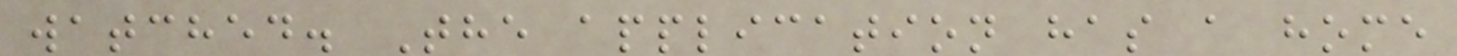watched. The application has a home
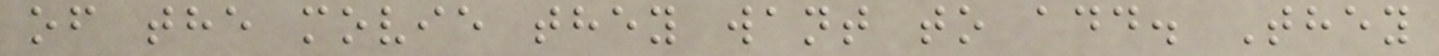of the movie they want to add. They
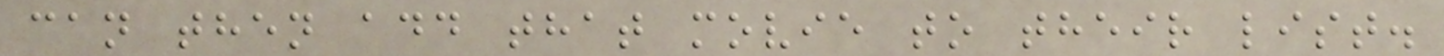can then add that movie to their list.
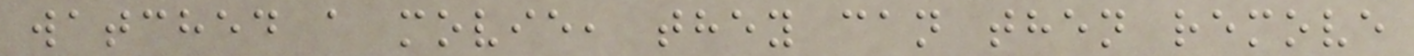watched a movie, they can then remove
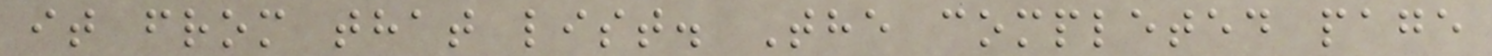it from that list. The completed page
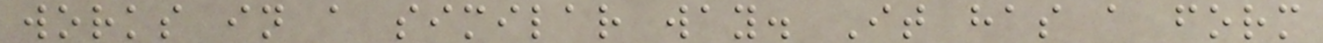works in a similar way. It has a form
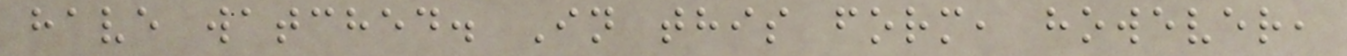have watched. In this form, however,
